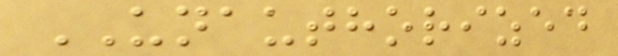UNAUTHORIZED
